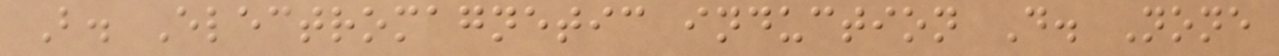B. Electromagnetic induction D. None
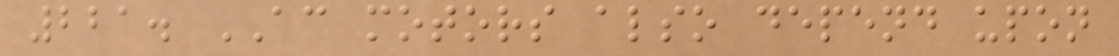221. AC motors also depend upon
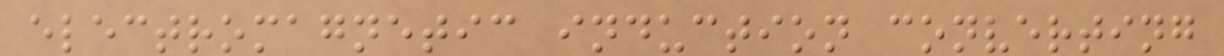electromagnetic induction converting
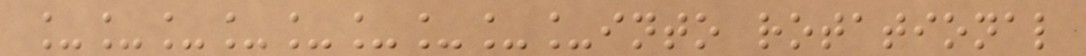_________into rotational
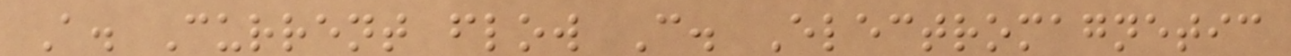A. Current flow C. Electromagnetic
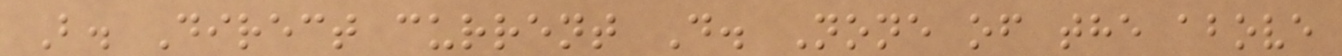B. Direct current D. None of the above
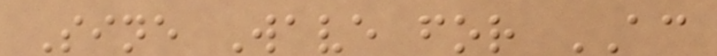Sine Wave for AC
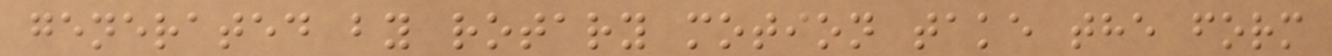generated by rotary motion take the form
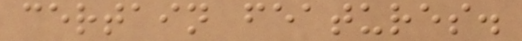certain features.
